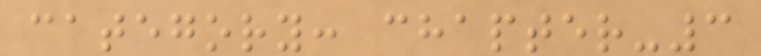category: chapter-3
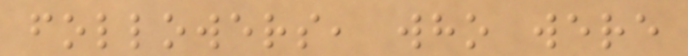followers, who were
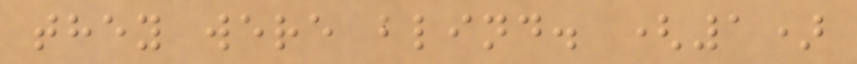they were blind. (1)
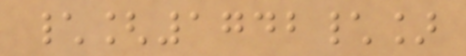\[1742\]
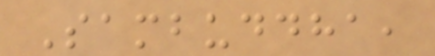Sambuddha,
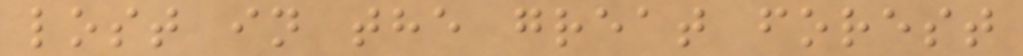lost in the great forest
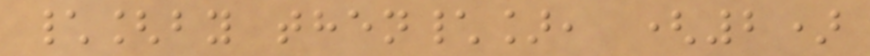\[by then\], (2)
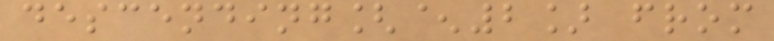descending[^2] from
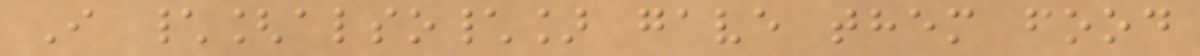I \[also\] gave them food
